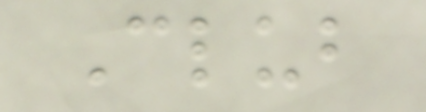Club
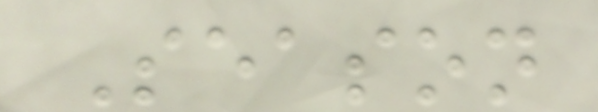Season
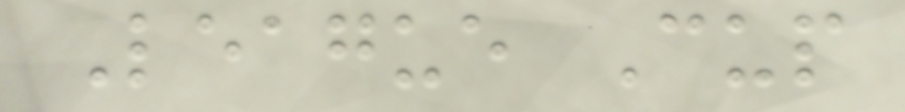League Cup
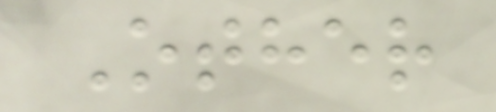Other
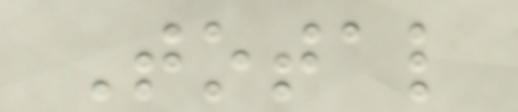Total
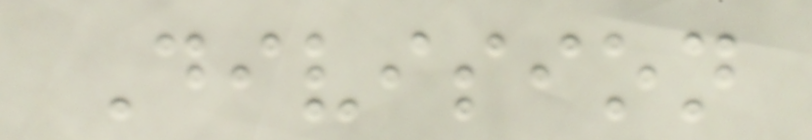Division
